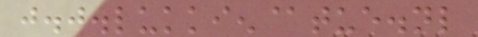j.j.lukkien@tue.nl
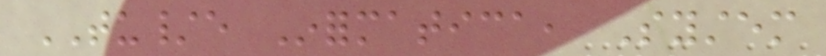TU/e Informatica, System
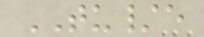TU/e
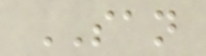SAN
